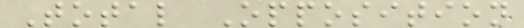Total Opposition
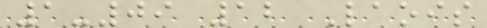1-09 12 Laois
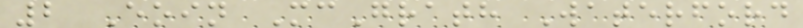2 Eoin McGrath Waterford
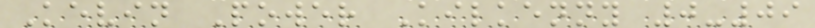Kevin Power Kilkenny 0-09
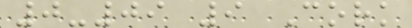0-09 9 Cork
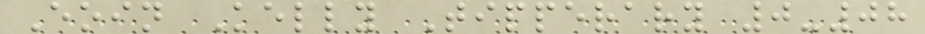Eoin Kelly Tipperary 0-08
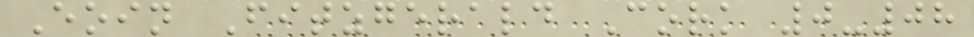Eoin Fitzgerald Cork 0-08
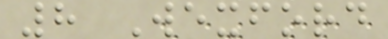8 Wexford
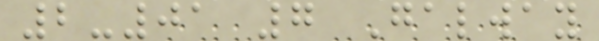2-01 7 Galway
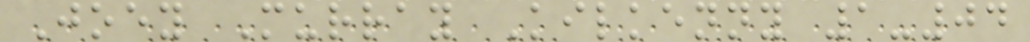Joey Murray Kilkenny 1-04
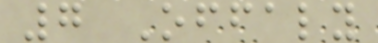7 Offaly
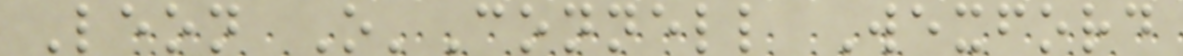Leon O'Connell Wexford
